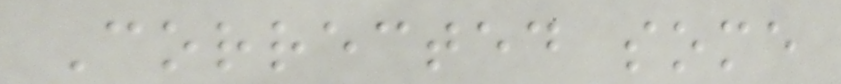Corrected some
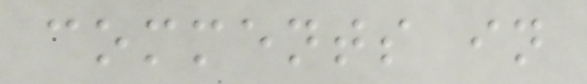comments in
